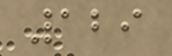129
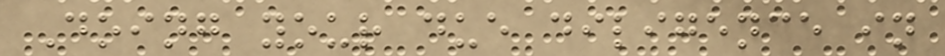Doing your due diligence in
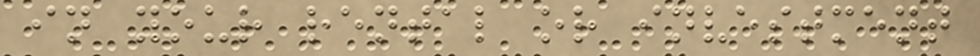in your rental or investment
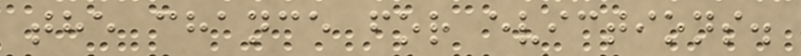the chance for evictions.
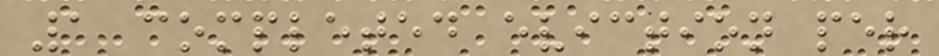1 completed eviction per
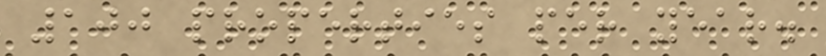100 properties per year.
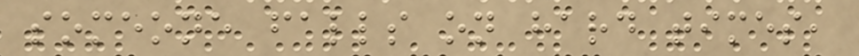someone falls on hard times,
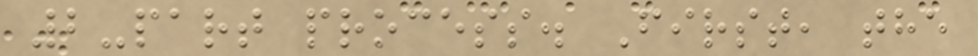2-part process. First, the
